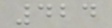424
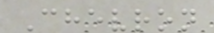Chevron
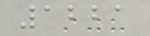1221
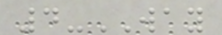4-WAY
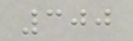300
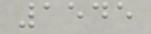1545
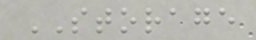STORAGE
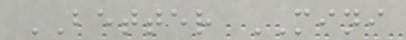BETTER MINI
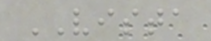VISTA
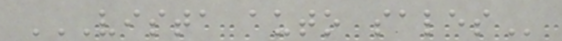VISTA AUTO SALES
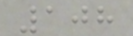108
